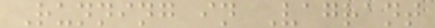Running in Vagrant
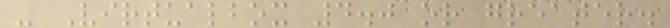- Virtualbox 4.0 or greater.
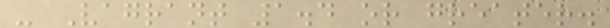- Vagrant 1.4 or greater.
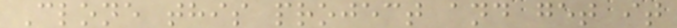Clone this project and get it
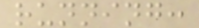running:
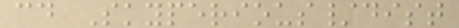cd Skyperious/dist
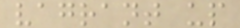vagrant up
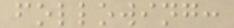following:
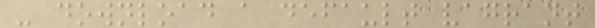- download a default vagrant
